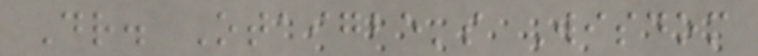Dr. Otaigbe's Wisdom
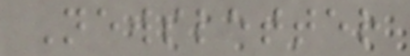Newsletter
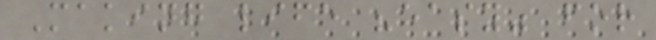Making life "easy" for
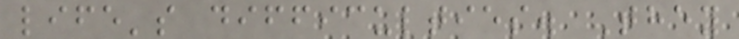life's difficulties. They
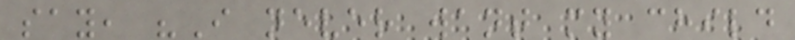say, "I never want my child
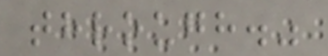through."
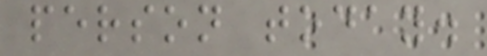person today.
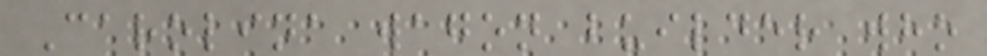Carolina wagon builder who
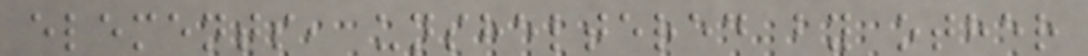elements, unsheltered by other
